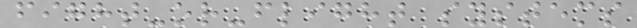fight-or-flight systems
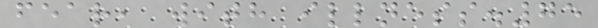fear, with illness.75
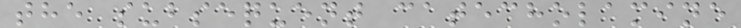the subsequent catecholamine
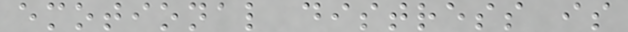emotional distress is
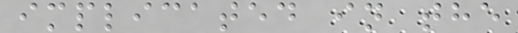implicated in the
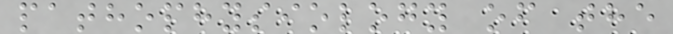pathophysiology of the
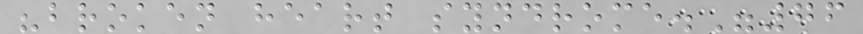"broken heart syndrome."76
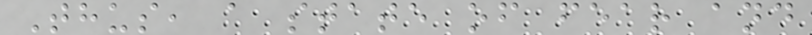Thus, a state of fear and
